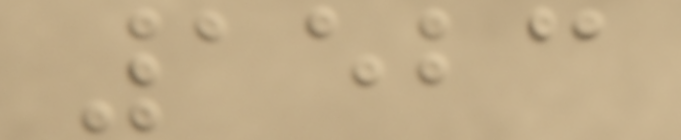1523
